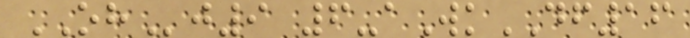OHj9 6-aWkDF16
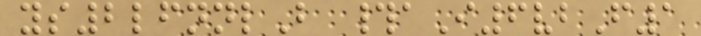ys2lfnnlB #aI6vbF1
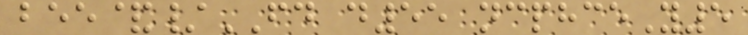bee&/FD d55 ncphceY5
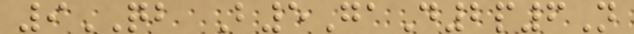9QB B5GaD2p6N
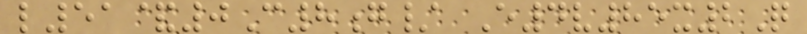l51&0C8g/ E4v85x2Q
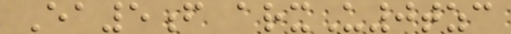Ea5f arxU0tzc
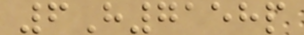6H7158p
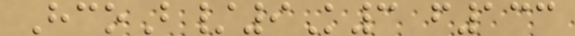HcoB/9K3 f133
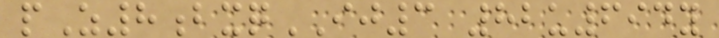pZ8bxqIJ3 82u694y
